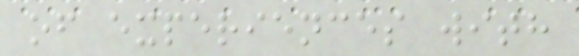of experiences with
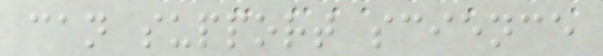can support science
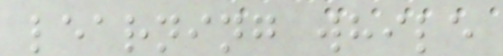learning while
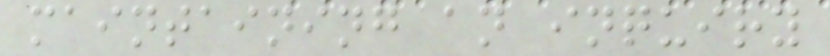maintaining an inquiry
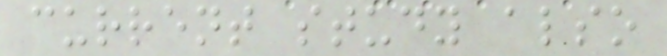current study also
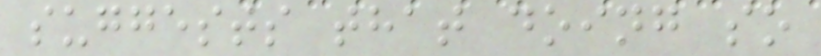suggests that doing so
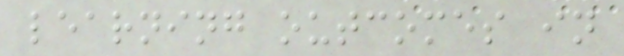learning outcomes in
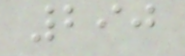290
